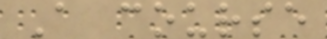A course
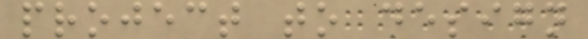project to design
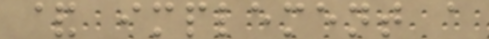& implement a
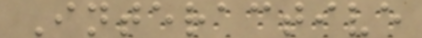Interactive
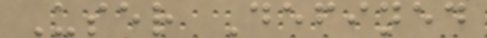User Defined
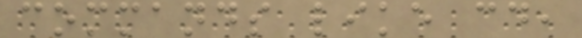commands like cd,
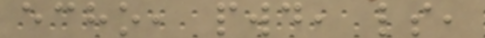echo, pwd, ls,
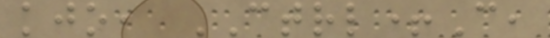kjo, CTRL+C,
